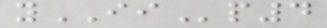yIIp4
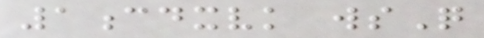1cdxvk wsQ
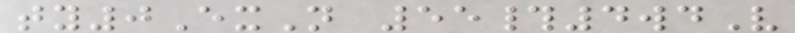ty0ExN 55#4wdV
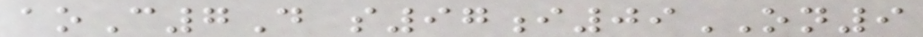aoC7D s97i09ON9
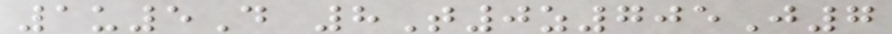1u5D 8T0z705J7
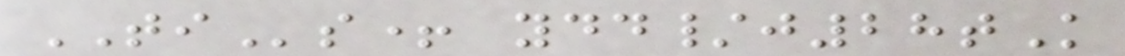TIs+ ydd/j28tK
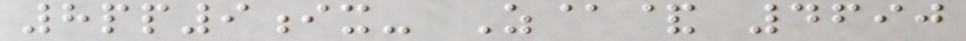8pp9ix- Z@& 4690
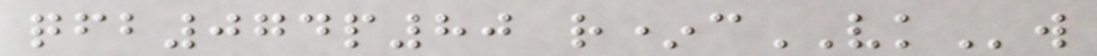qfb074p80 r*cVKw
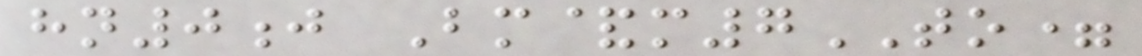hn0j Bm&m7TO=
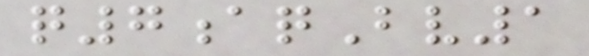q7aqBv1
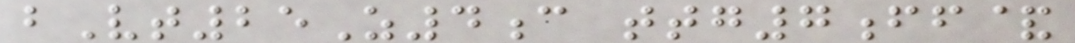bVt25Z4c ttg7ff&
